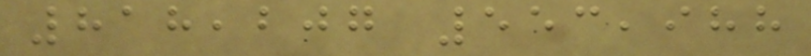818,207 553,988
